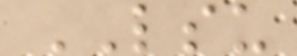LSU
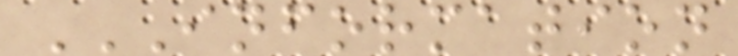INFORMATION
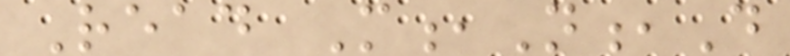Read M,N,D
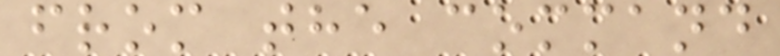from the command
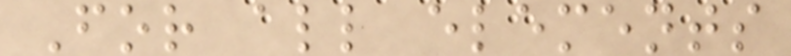For all elements
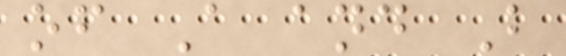of A and B
